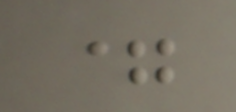=
